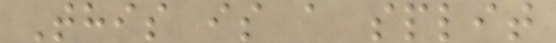This is a split
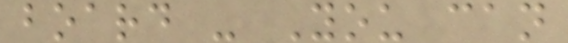board - You can
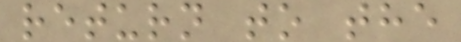return to the
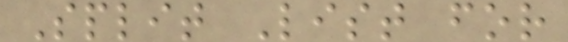Split List for
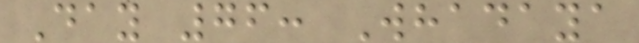Day 76: Whadaya
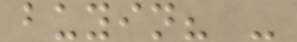buyin? -
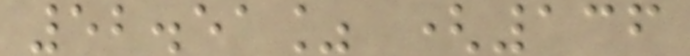52.51% (136
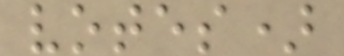votes)
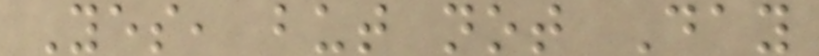Yes, but not Day
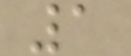1
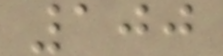100
